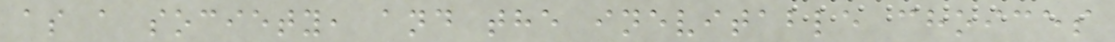as a society, and the inevitable choices
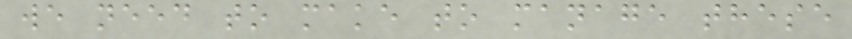we need to make to manage these
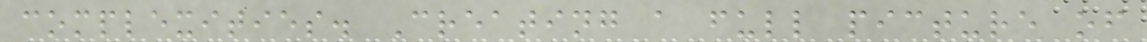complexities. Creating a full picture of
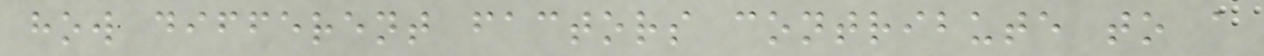how different factors contribute to a
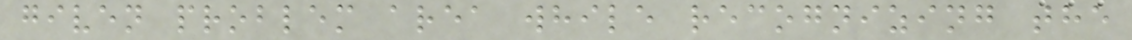given problem area while recognizing the
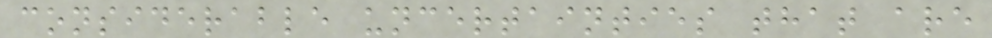considerable uncertainties that are
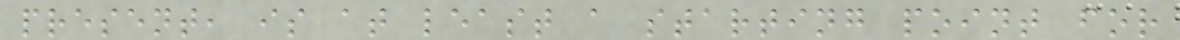present, is at least a starting point for
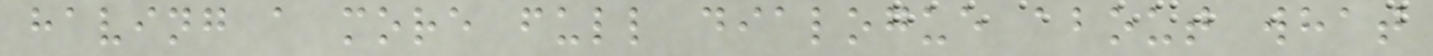having a more full dialogue about what
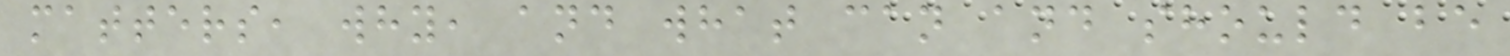matters, why, and what can and should be
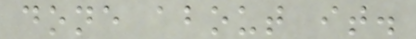done about it.
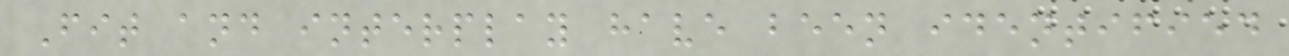Fit and interplay have been identified
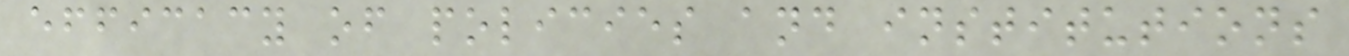efficacy of policies and institutions
